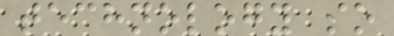technology so
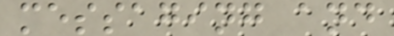messaging and
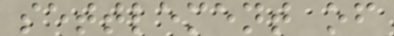settlement of
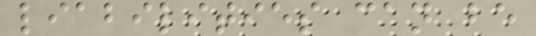liabilities can be
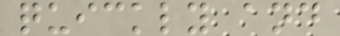quickly and
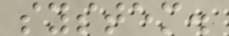system.
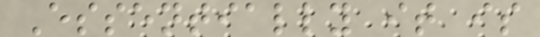Essentially it is
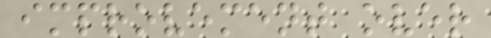improvement over
